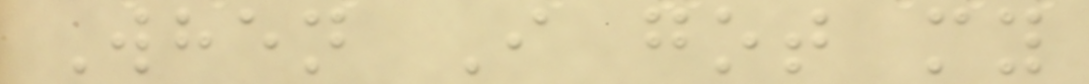When I got my
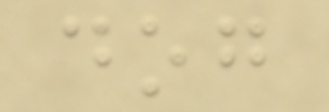dog
